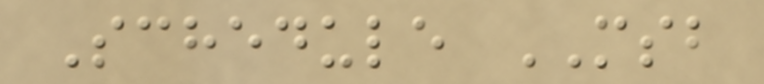Schedule MSB
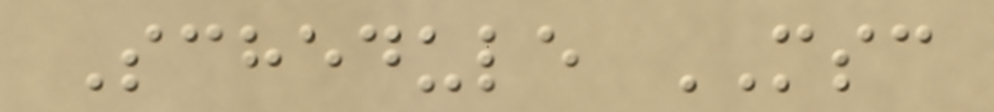Schedule MSC
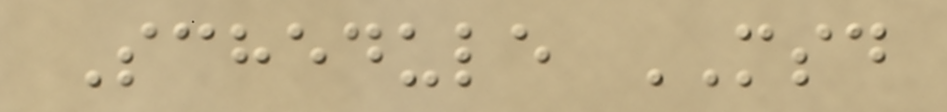Schedule MSD
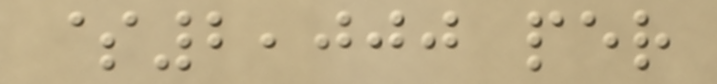$2,000 per
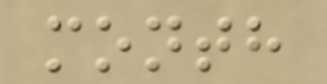month
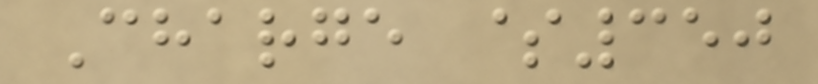Charge $350
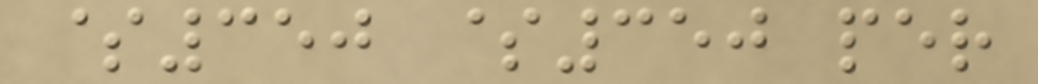$350 $350 per
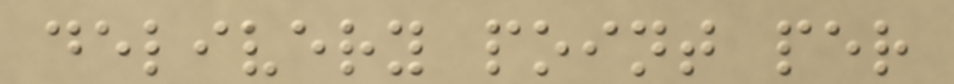delivery point per
